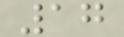17
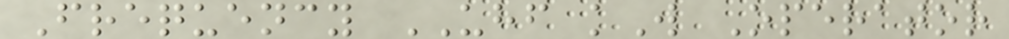Frequency UHF kW Operator
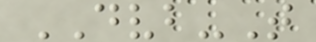DVB-T
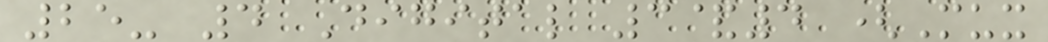25- 4 Digital 3&4 (Mux
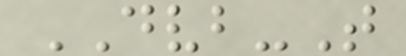DVB-T
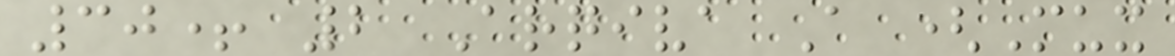30+ 2 Arqiva A (Mux
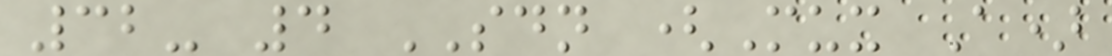32- 4 SDN (Mux A)
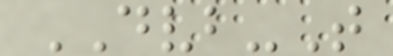DVB-T
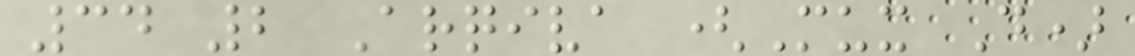34 2 Arqiva (Mux D)
